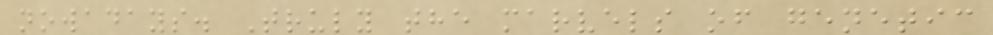nowadays. Truly the marvels of genetic
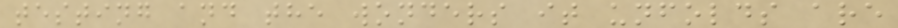testing and the wonders it unfolds are
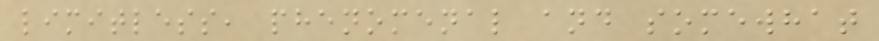limitless, phenomenal and somewhat
